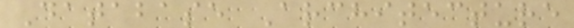Database Architecture
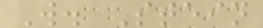W. Stein
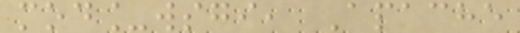mod_wsgi, Apache
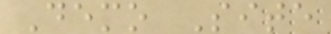Demo Site
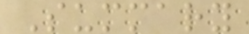Summary
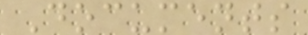Documents
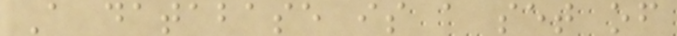A database is a set of
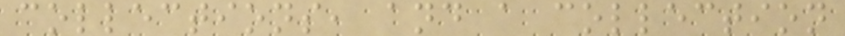collections, and a collection
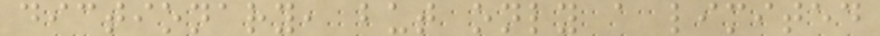dictionary, but only a limited
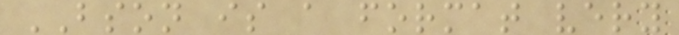BSON is a format very
